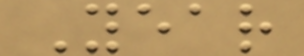Year
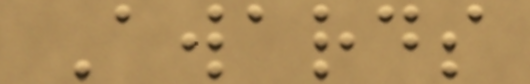Awards
